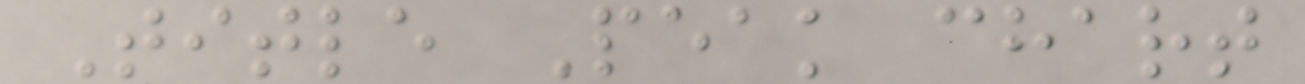Title Peak chart
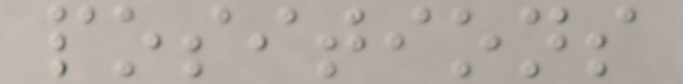positions
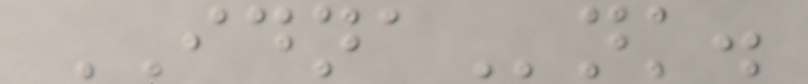IDNAnk.
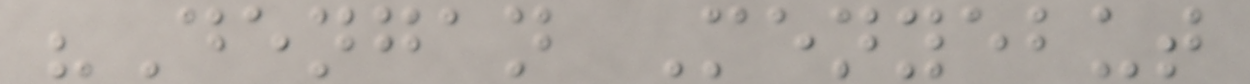"Dengan Menyebut
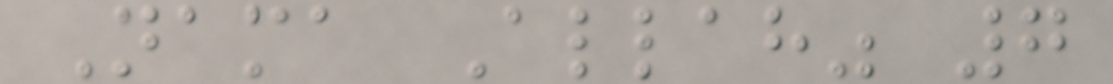Nama Allah" 7
